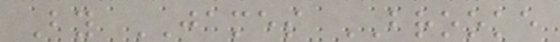By JAMES BROOKE
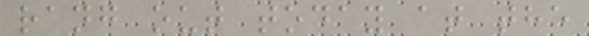rang out today at the
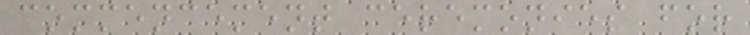commencement ceremonies for
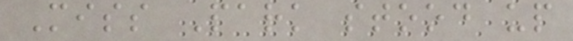Miss Park stood up
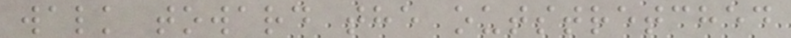walk toward the outstretched
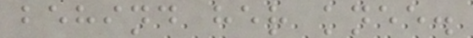behind her knee.
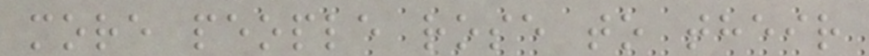more people rose to their
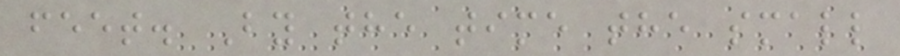feet. By the time the small
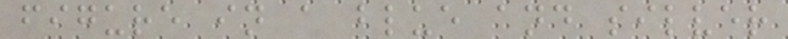figure in a blue and silver
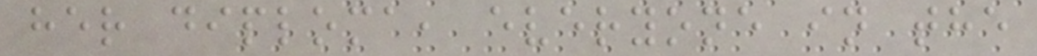her diploma, everyone in the
